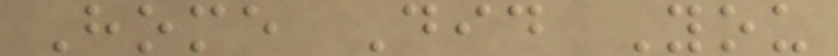Home Did You
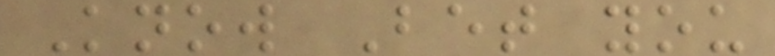Know Bet you
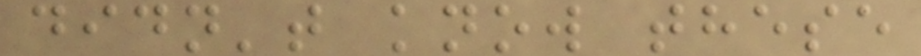didn't know these
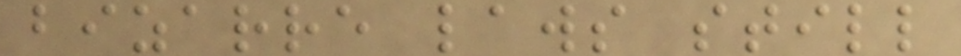bizarre laws still
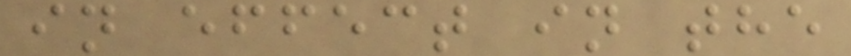in effect in the
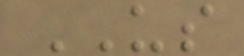US
